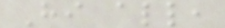Hi all,
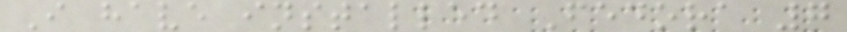I have installed Fedora 7
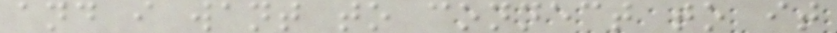and i want to connect to it
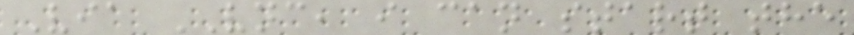Via VNC, i can start the
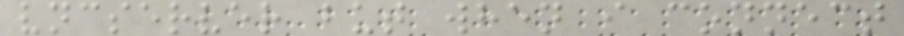vncserver but when i connect
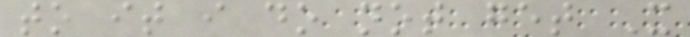to it i do not get X
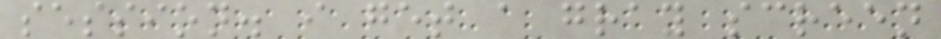session. i get a gray screen
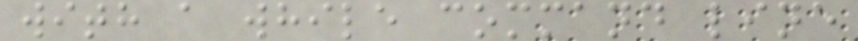with a while command line
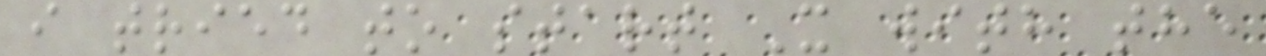i tried to start X with the
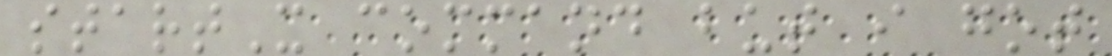startX command but i got
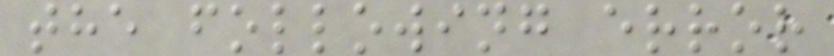the following error
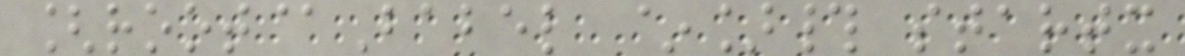[root@Babel ~]# startx
